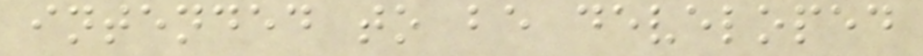intended to be developed
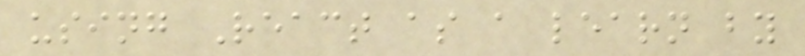using React as a learn by
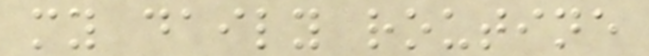my daily routine
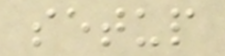setup
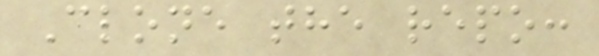Clone the repo:
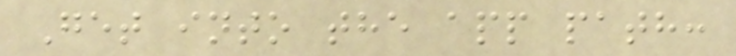Get into the app path:
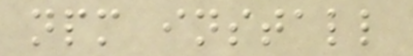npm install
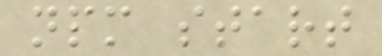npm start
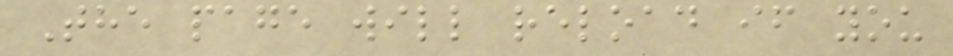The page will reload if you
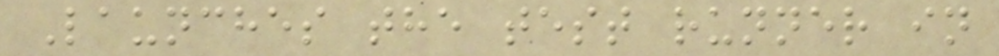Launches the test runner in
